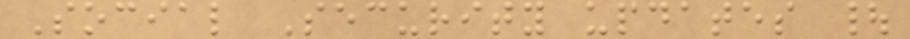Social Security updates |
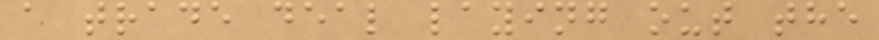a trade deal laying out the
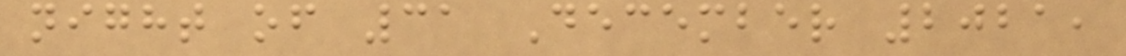night of 31 December 2021,
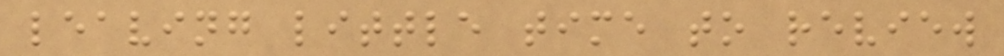leaving little time to review
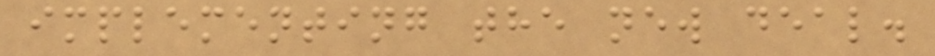implementing the new deal.
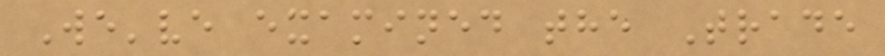We've examined the Trade
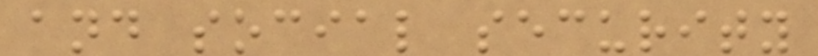and social security
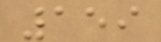159
